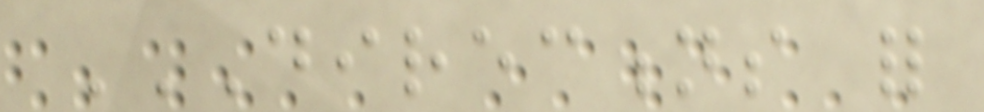DIRECTIONS FOR
